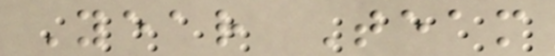Year Team
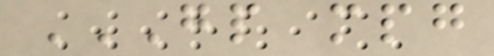GP MPG
